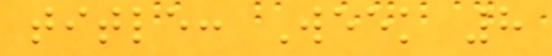title: Week 8
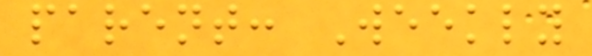parent: Weekly
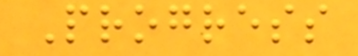Progress
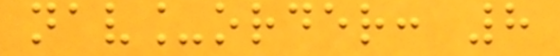nav_order: 8
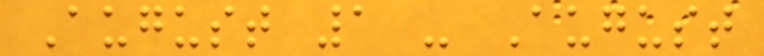August 1 - August
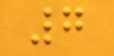7
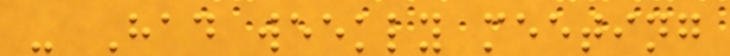- Had weekly meeting
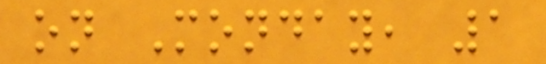on Monday, 1
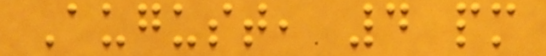August, 4 pm
